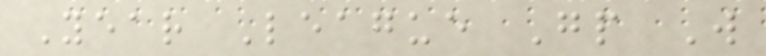Year League Gp W
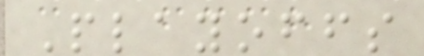Playoffs
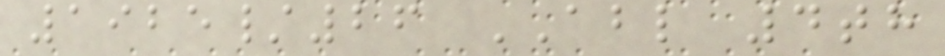1925/26 ABL 4th
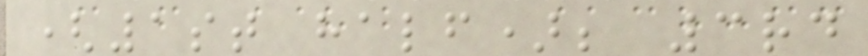(1st half); 3rd
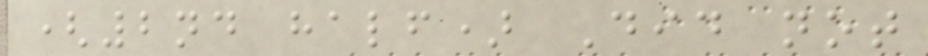(2nd half) Did not
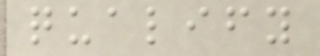qualify
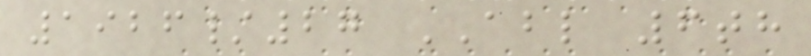1926/27 ABL 6th
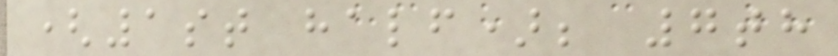(1st half); 7th
